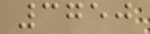3750
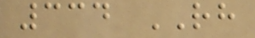334 RH
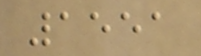1551
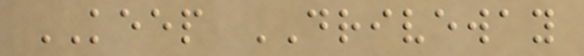KEEP DRIVEWAY
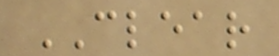CLEAR
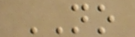NO
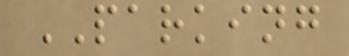PARKING
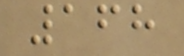168
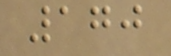170
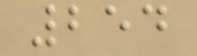254
